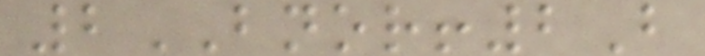2BNOR!2B
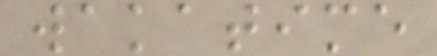wakatime
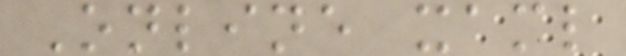Online xaml
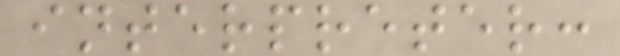interpreter:
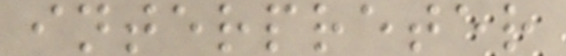interpreter
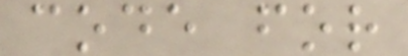code for
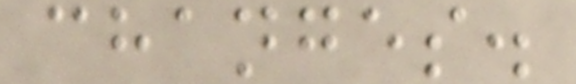changes.
